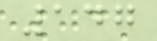147
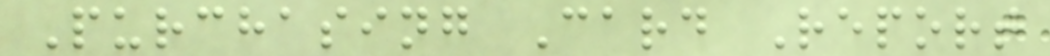Purchasing Card Report
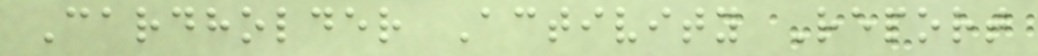Cardholder Activity Report
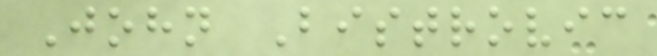John Bistrovic
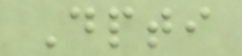Dpti
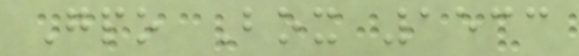Gpo Box 1533
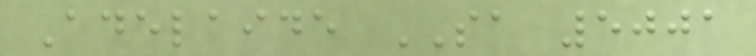Adelaide SA 5001
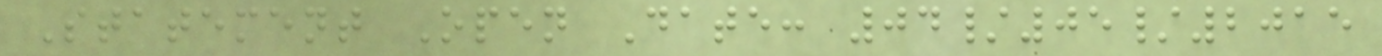Statement Open Date: 04/05/2015
